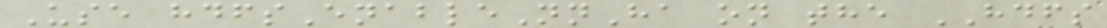Use hdfsEnableNnHa on the HDFS
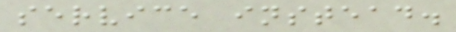service instead.
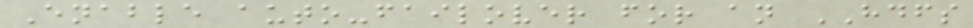Enable auto-failover for an HDFS
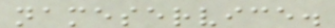nameservice.
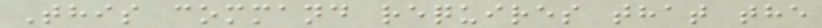This command requires that the
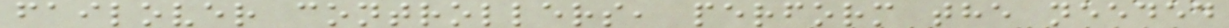failover controllers, perform the needed
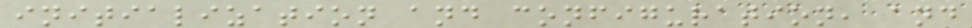initialization and configuration, and
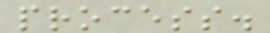process.
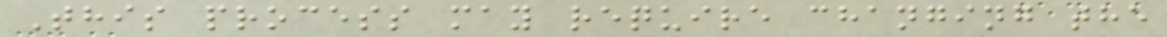This process may require changing the
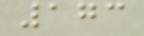173
